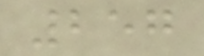257
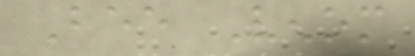Bee Venom
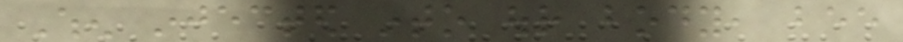When injected into our body, bee
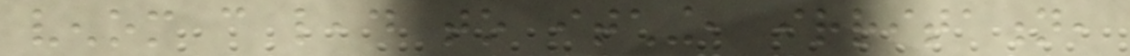venom can lead to itching, irritation,
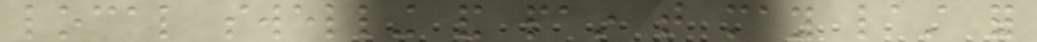local swelling and pain that may last for
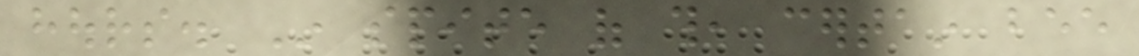hours. In spite of this, certain bee
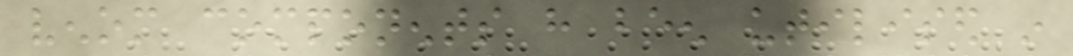venom components have been utilised in
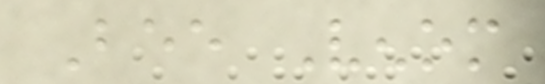Bee Venom
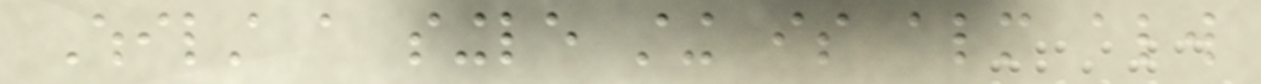Whilst a single sting is almost always
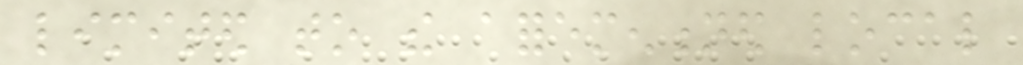limited to the aforementioned local
